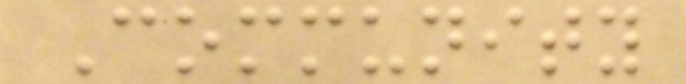Community
